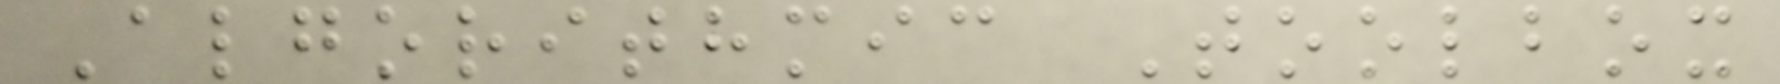Algorithmic Toolbox
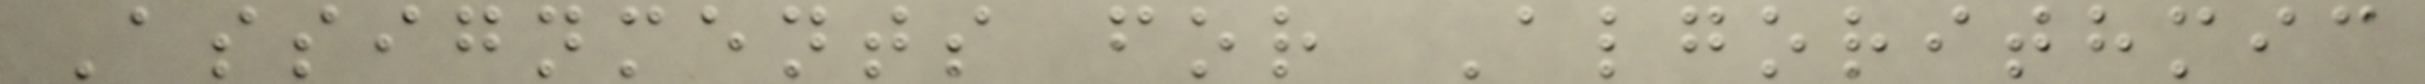Assignments for Algorithmic
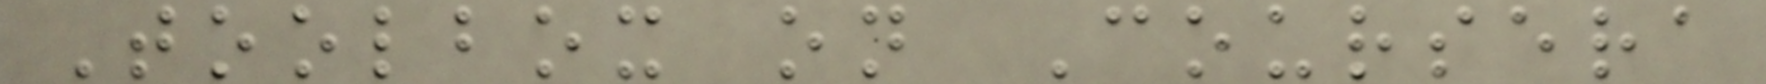Toolbox on Coursera
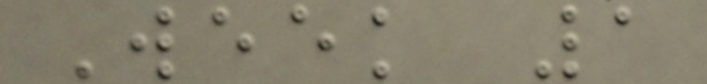Week 1
